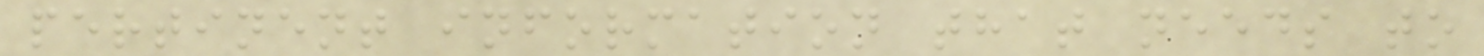pertinent information that needs to
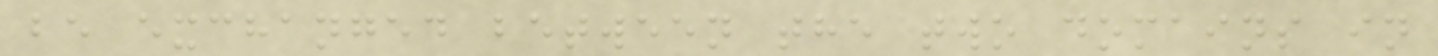be exchanged between the two domains in
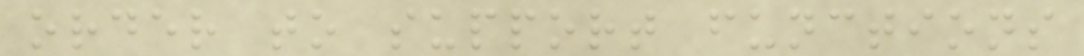order to support functions
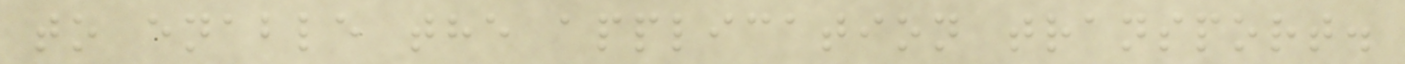to enable the application transport.
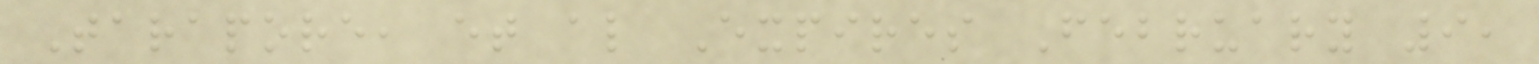Tarapore, et al Expires February 9,
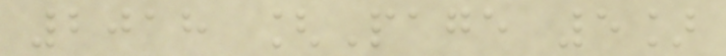2018 [Page 5]
